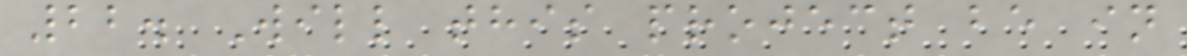22. Will this project be in
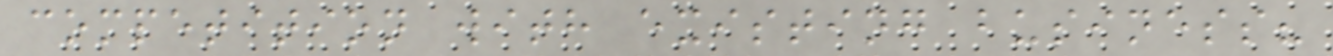competition with existing business?
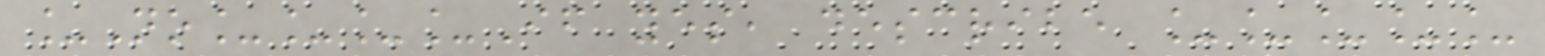_No____If yes, describe _____
